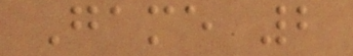Game 2
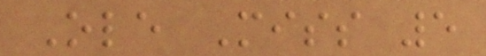Ole Miss 5
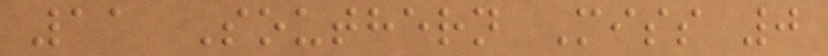11 Southern Miss 0
